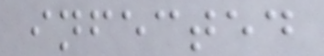infected
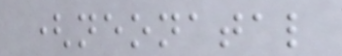(neonatal
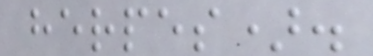herpes).
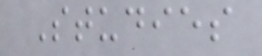Studies
